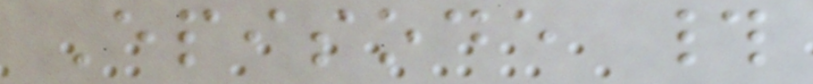Episode #
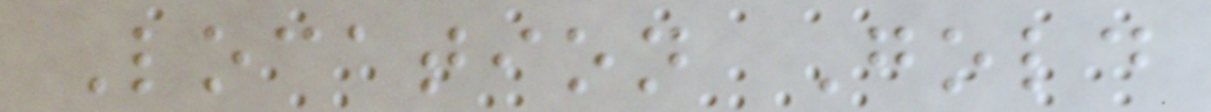Location Gold
